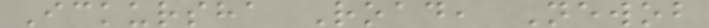Ickursha Road, Newob
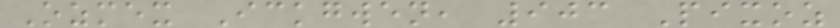Ozmex Ickgwen, 903 Pixoz
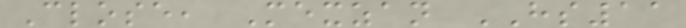Close, Mexzan HS11
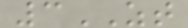3ZT
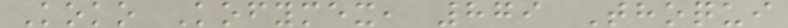Koko Kofymex, 879 Thoqui
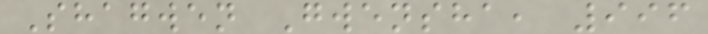Shagwen Gwensha, 996
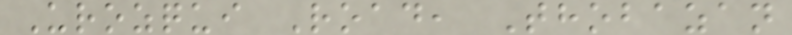Urozqui Road, Thobazan
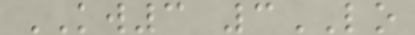KW3 3LO
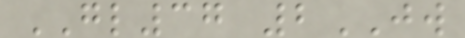GL37 2JW
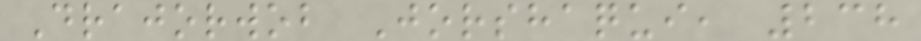Drajorwob Jorshaqui, 238
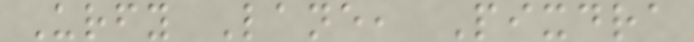Urfy Lane, Pixdra
